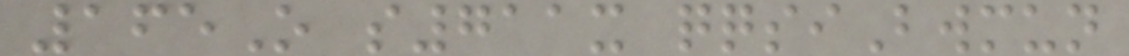165O s711x qqsiBwmun
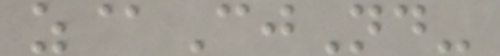z@CjNd-
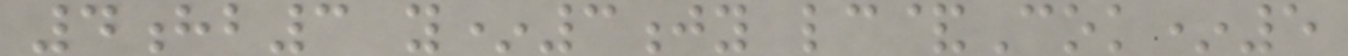4hb3 y*3jy lc&Cok*5
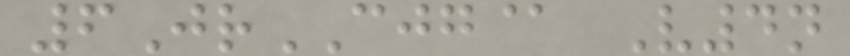6JrCJG@ V4n
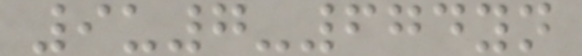9u7-674yn
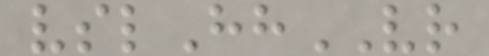vslHhVR
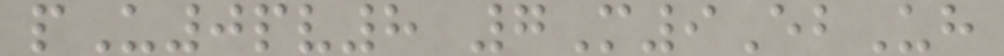pU0pv8 7M9EbUh
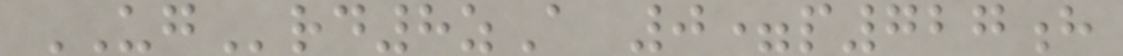UGrd8zA 0=p727h
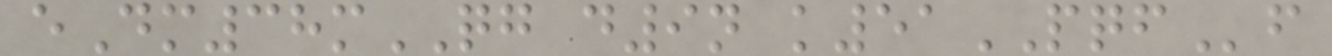eDm38mQG d9n k51PQFf
